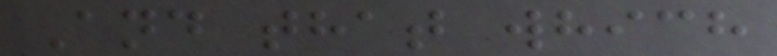And that which
